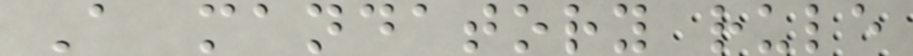A mandatory rule
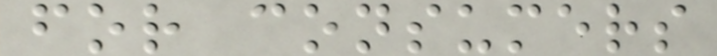for consumers
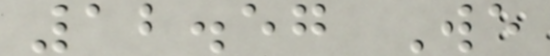12.57 We
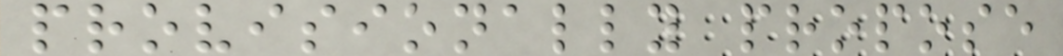provisionally propose
